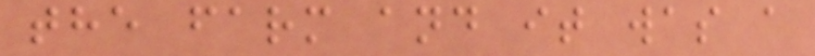the farm and it was a
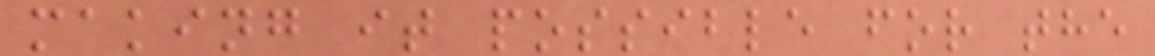making it possible for the
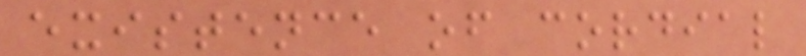existence of cordial
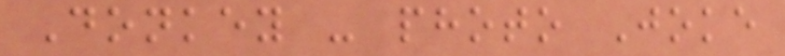Donkey - photo Joke
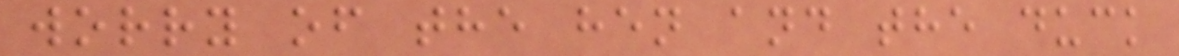worry of the hen and the duck
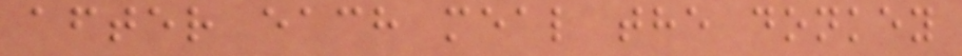after each meal the donkey
